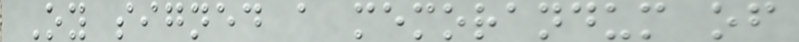Oy signed a memorandum of
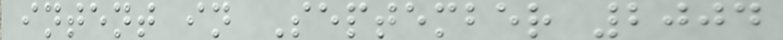intent in September 2004
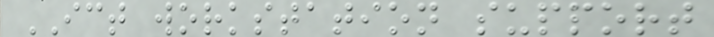ICT workstation support
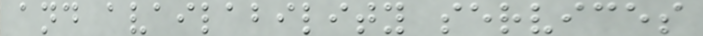and availability services
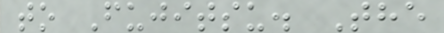to Fujitsu. The
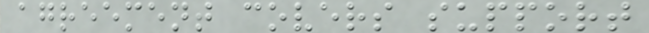agreement covers support
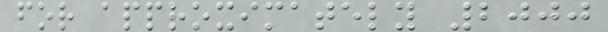for approximately 2000
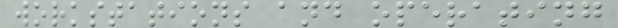workstations and operating
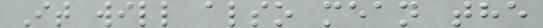It will also mean the
